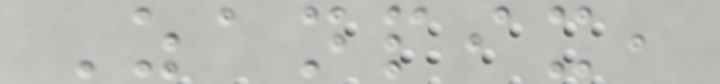Zanpix,
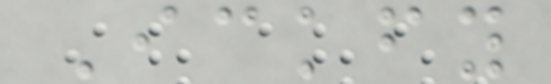Ickfy
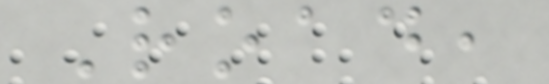Road,
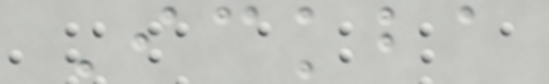Ickba
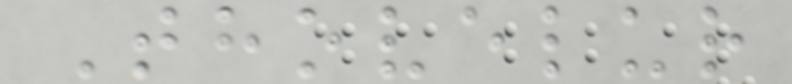Thovelur
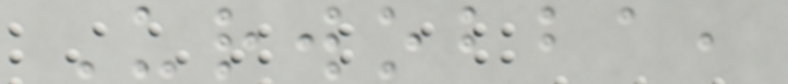Urwobba,
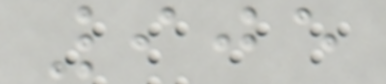905
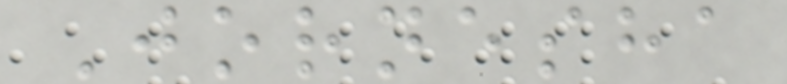Jornesha
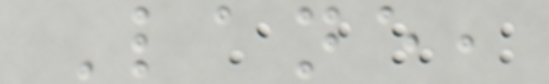Lane,
